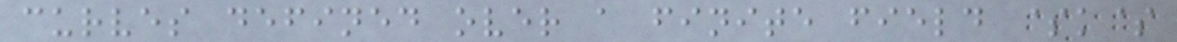curves defined over a finite field $k$
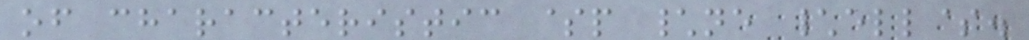of characteristic $p \ne \ell$.
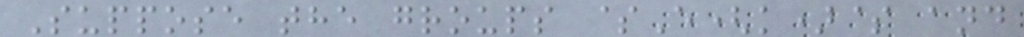Suppose the groups $E(k)$ and
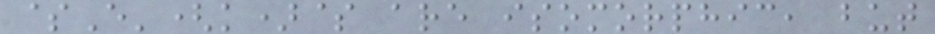$E'(k)$ are isomorphic, but
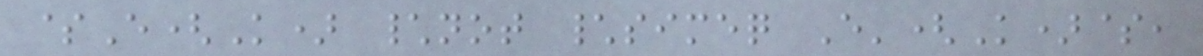$E(K) \not \simeq E'(K)$,
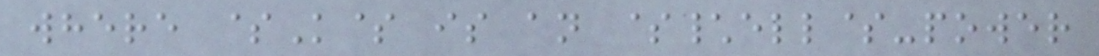where $K$ is an $\ell$-power
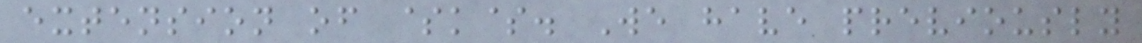extension of $k$. We have previously
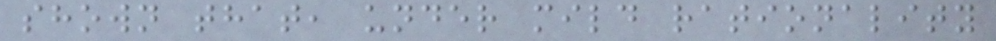shown that, under mild rationality
